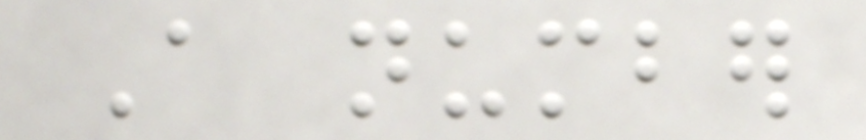A number
